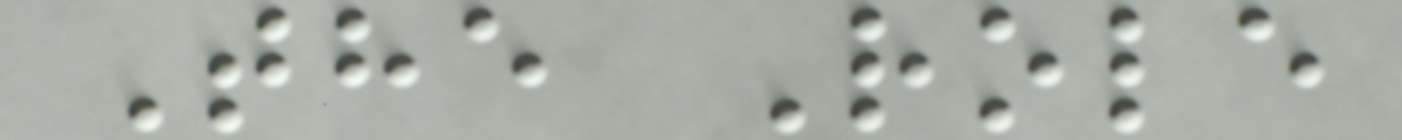The Role
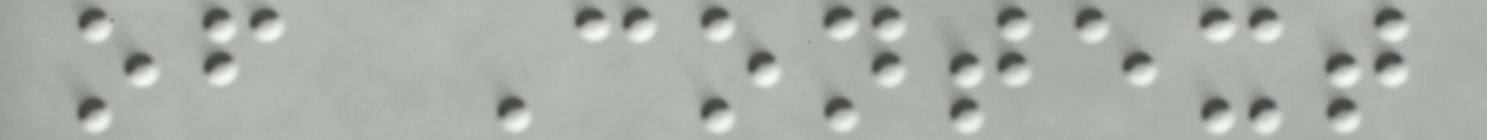of Context
